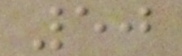50
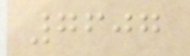7607
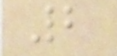2
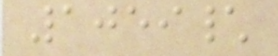1059\
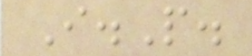I.P.
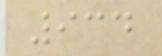934
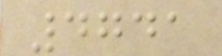4741
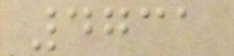4731
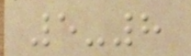5-8
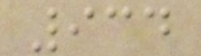934
